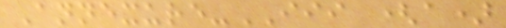Annexure-III (a)
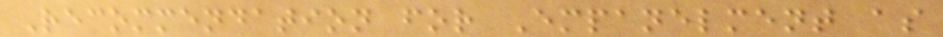Recommendation for Empanelment as
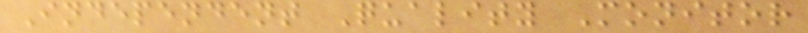Independent Quality Monitor
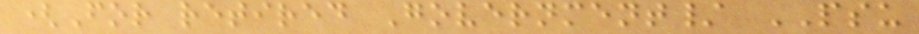(For retired Government/ PSU
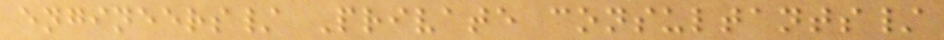engineers/ Private consultants/
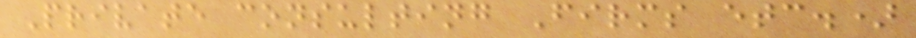Private consulting Firms etc.)
